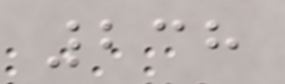238
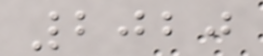2020
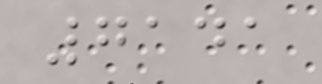7141
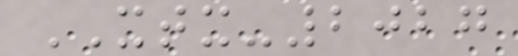XTX-2027
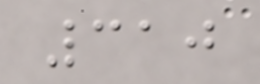310
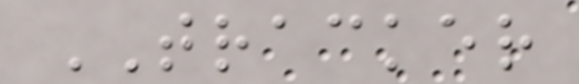TRACKER
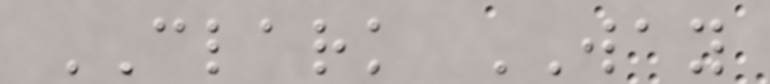CLARK WAY
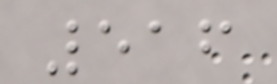516
